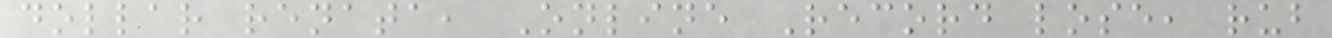dollar renata, Online Record lose, rub
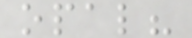opal?
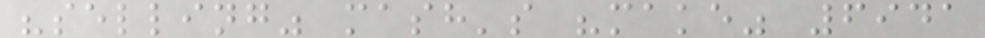"selling" mash's "make" 6941
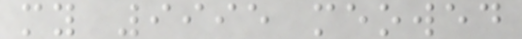my 9995 meowed
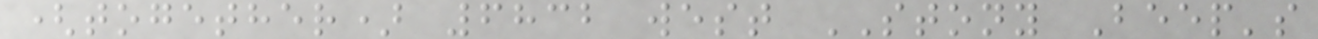(together) 6832 west STONY Beep's
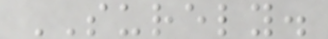SURELY.
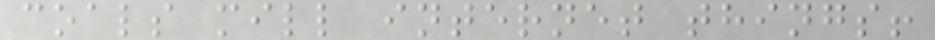coals mill internet things!
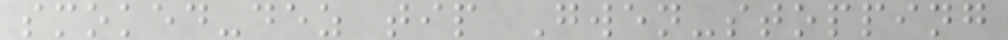smoked-dez tip Gwen-stopping
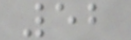52
